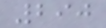290
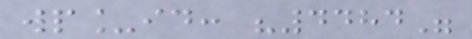wp_id: "4484"
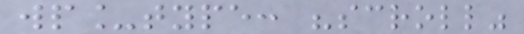wp_type: "scroll"
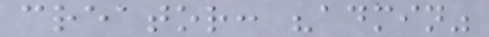creator: "admin"
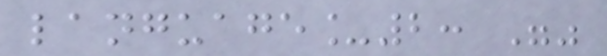language_2: ""
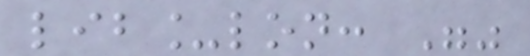lib_lon: ""
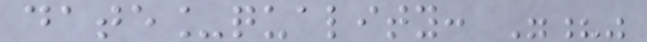date_quality: "?"
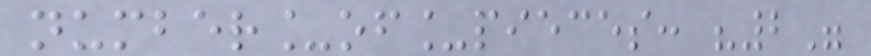number_of_pieces: "2"
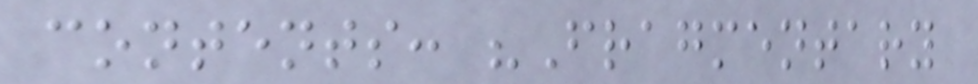contents: "Fragmentary
